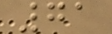71
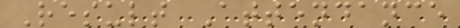Result Attendance
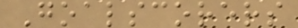Goalscorers
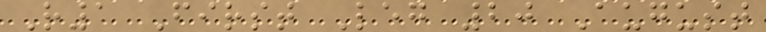R1 First Leg 20 August
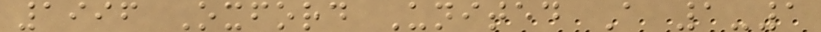1996 Oxford United A 1-1
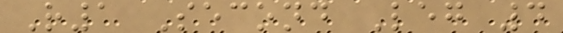R1 Second Leg 4
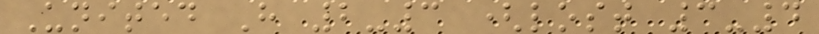United H 2-3 (lost 3-4
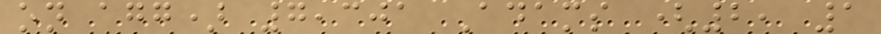on agg) 7,301 Adams (2, 1
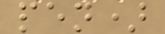pen)
